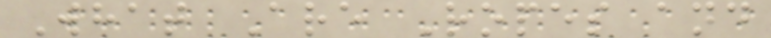What Are Ropes and
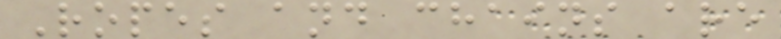Ropes and chains are
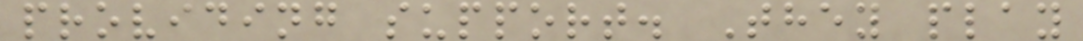providing support. They play
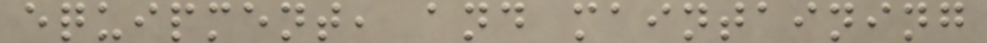equipment, and maintaining
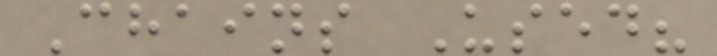Chains Used?
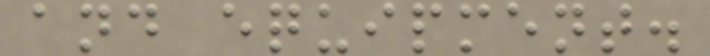and equipment.
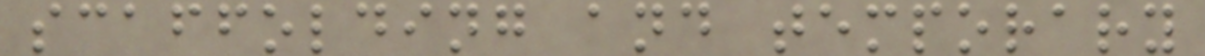scaffolding and temporary
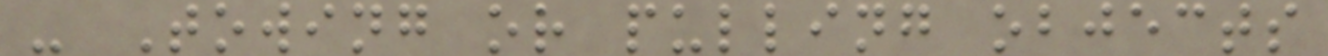- Towing or pulling objects
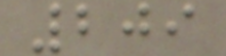209
